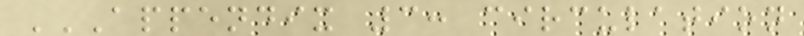APPENDIX 3: CIRCULATION
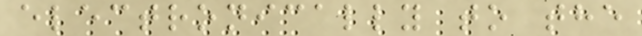electronically to the
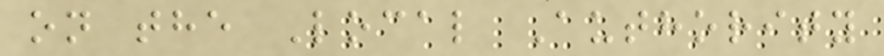on the Local Authority
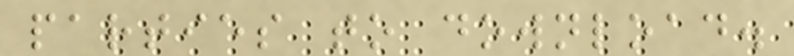parties to download.
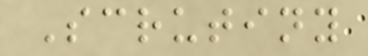Scrutiny
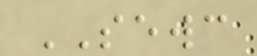SEWC
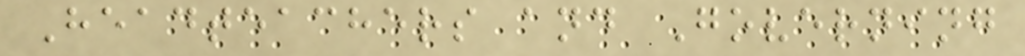Headteachers and Governing
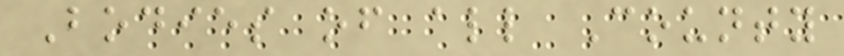Bodies of all County
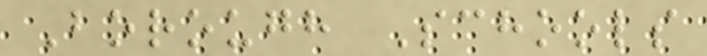Borough Schools
